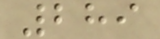289
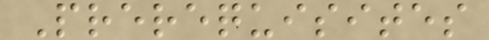Prerequisites
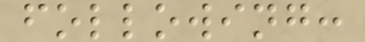following:
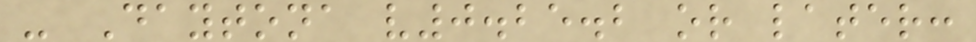- Daytona v0.25.2 or later:
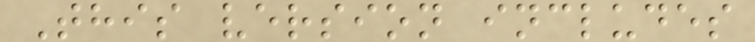This version includes
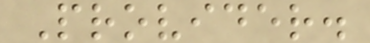Provider.
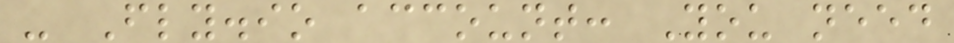- Fly.io account: You need
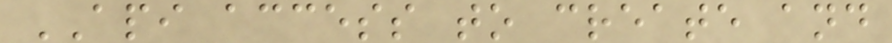API access to create and
